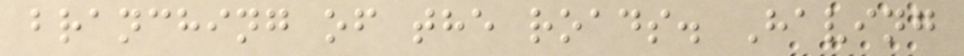branching of the roads. Having
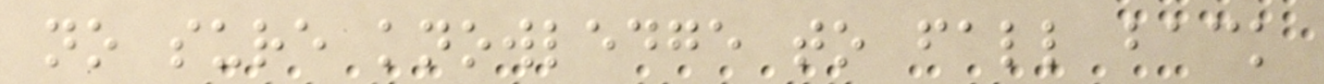no sure knowledge to fall back
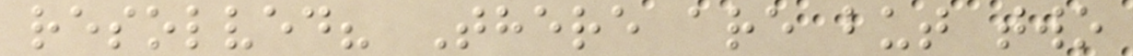resolved? There are but two
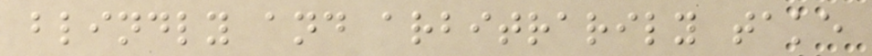blindly and arbitrarily take
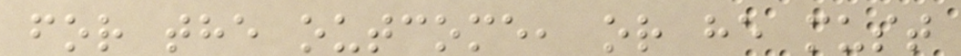for the outcome, or he must
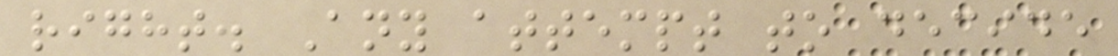right. Any attempt to decide
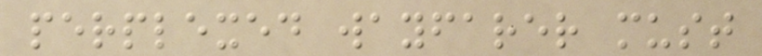perplexed wayfarer must
